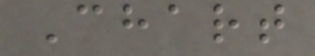Chart
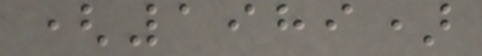(1989)
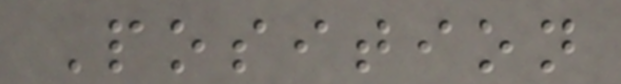Position
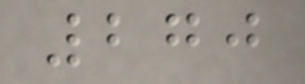270
